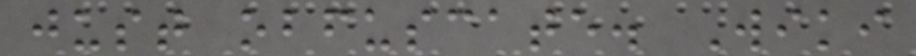just obfuscate. Wiki
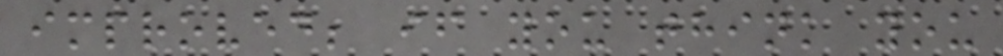improved; if you think you
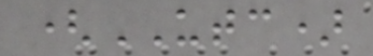(UTC)
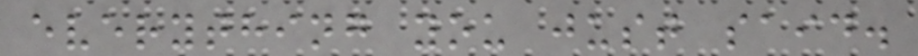everything you just said.
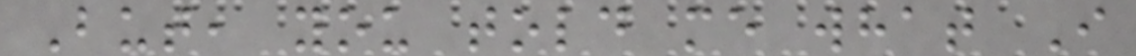But, you told me what I
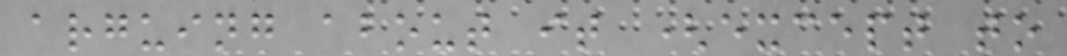arguing about it (except to
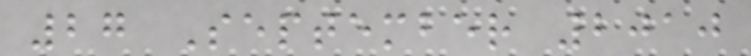27 September 2010
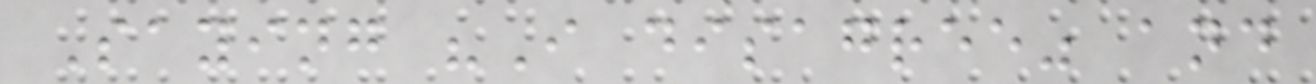Saying "I disagree" and
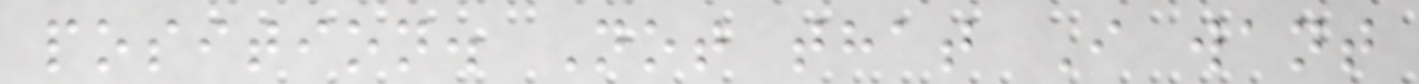position. Not that I want
